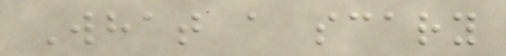What a scary
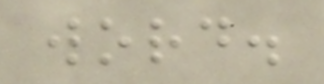word.
